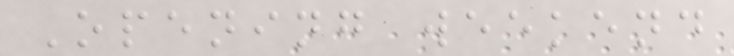Opening weekend
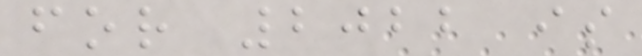for 2022 is
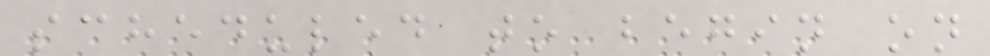scheduled to begin on
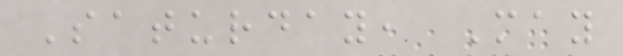Saturday, May
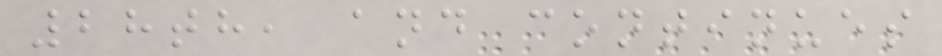28th, and continues
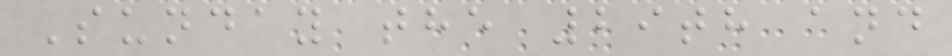Sunday the 29th and
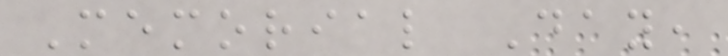Memorial Day,
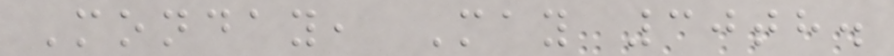Monday, May 30th.
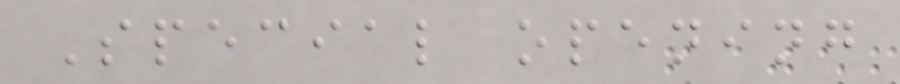Special opening
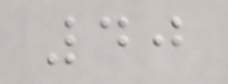40
